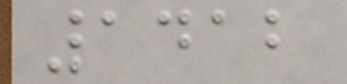1412
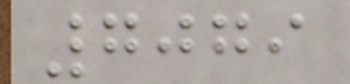7079
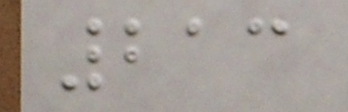213
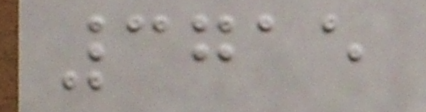3715
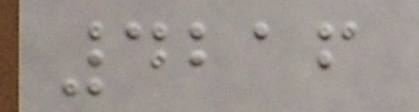4216
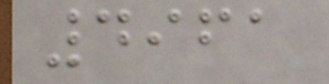4961
